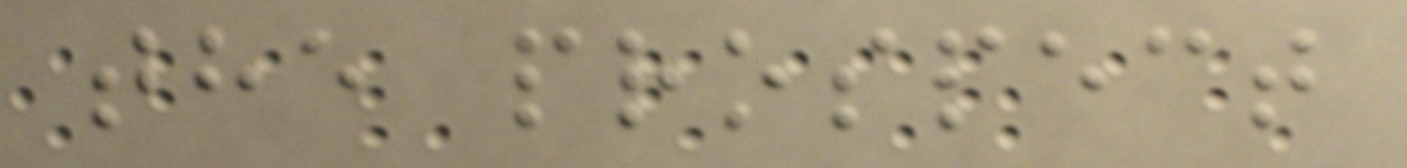the prospect
